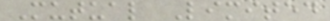Mutual Limited
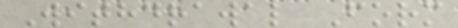Withdrawal Form
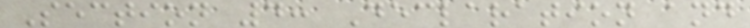Section 4: Declaration and
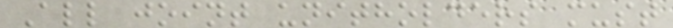All joint unitholders must
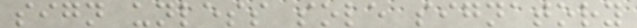sign unless sole signatory
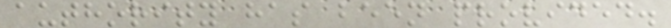authority has been provided.
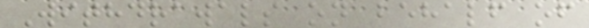Withdrawals on behalf of
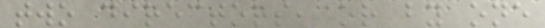two directors, or by one
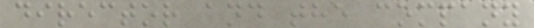director and the company
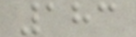183
